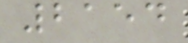2154
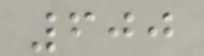600
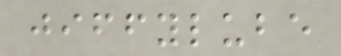jiffylube
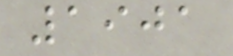1901
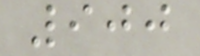900
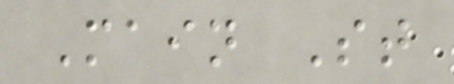Main St
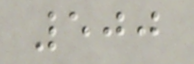500
